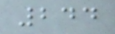244
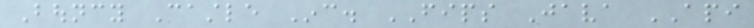Bouncy Castle Inc. FIPS Java API
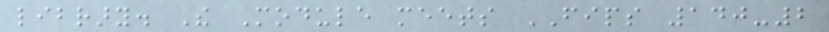library. The Module meets FIPS 140-2
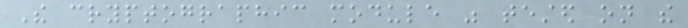The cryptographic module was tested on the
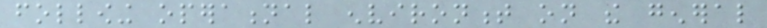following operational environment on the general
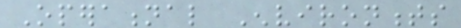Operational Environments
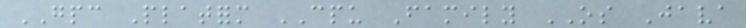GPC Platform CPU Family OS Java
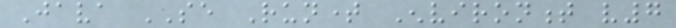Java SE Runtime Environment v7
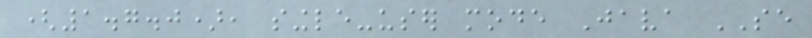(1.7.0), single-user mode Java SE
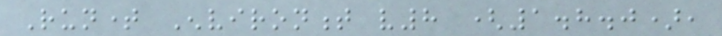Runtime Environment v8 (1.8.0),
